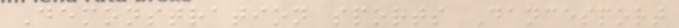Demonstration sports Dancesport
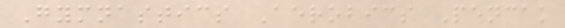Gymnastics Aerobics Pencak
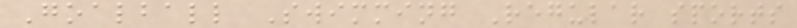Goalball Swimming Regular sports
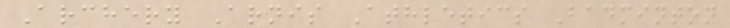Archery Arnis Athletics Badminton
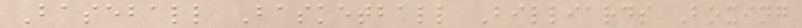Baseball Basketball Billiards Boxing
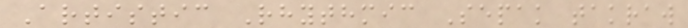Artistic Rhythmic Sepak takraw
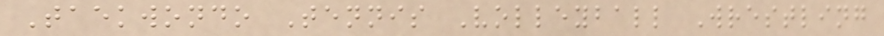Taekwondo Tennis Volleyball Wrestling
